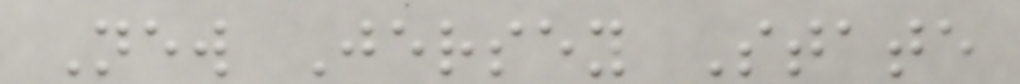New Jersey State
